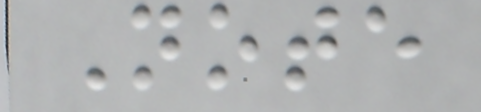Note
